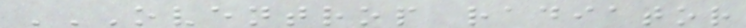OVENTROP RADIATOR
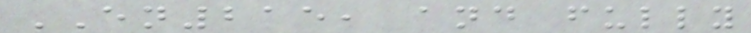EN215, and fully
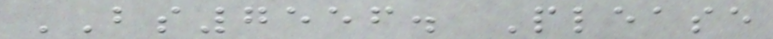BS7556. Please
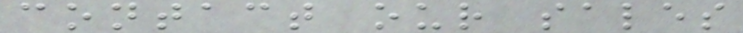contact our sales
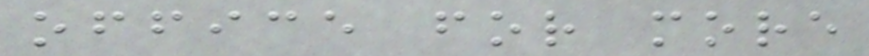office for more
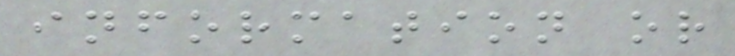information or
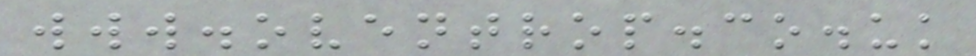www.oventrop.co.uk
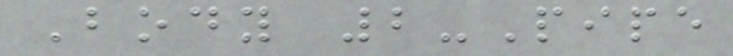Body 2-Pipe
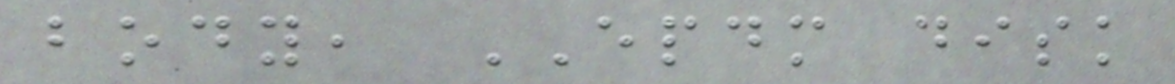body, EPDM disk
